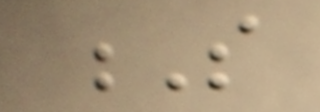S
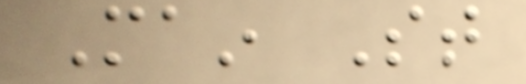Main St
